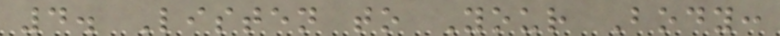4. Listen to Your Body:
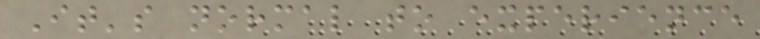It's normal to experience
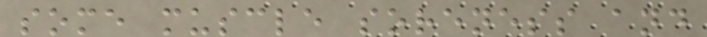some muscle soreness and
